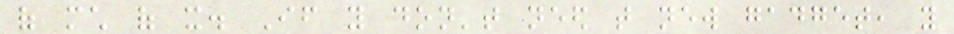of much of it. If you don't need that new gadget, you
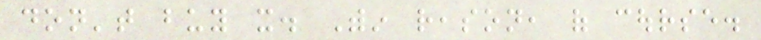don't buy it. Within reason, of course.
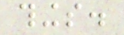things.
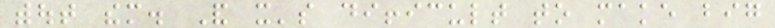without them. And it's difficult to make big
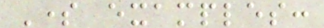Some examples:
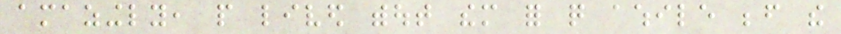amazingly, people lived without them for quite awhile before the
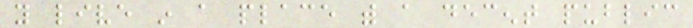you live in a place with a decent public
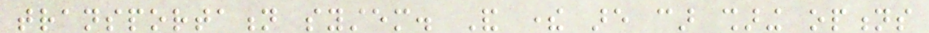transportation system. And there are car sharing options
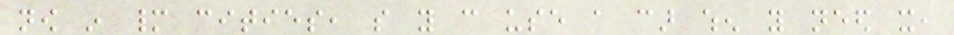now in many cities, so you can use a car when you need it,
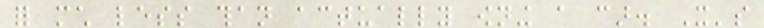for much less than actually owning a car. It's
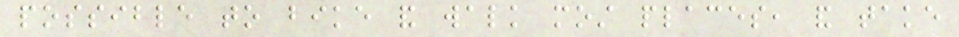possible to bike and walk most places, and take
